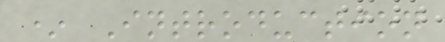* Introduction
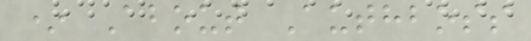* About Authboss
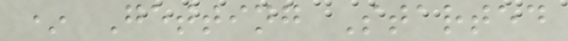* Getting Started
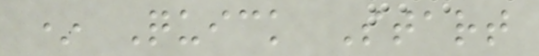* Quick Start
